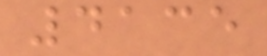4135
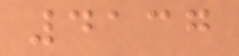4137
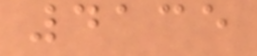4135
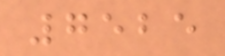7525
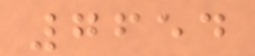7654
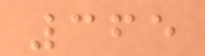365
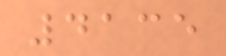4135
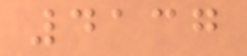4137
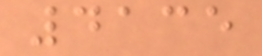4135
